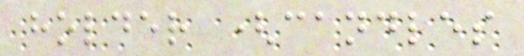holder (candles
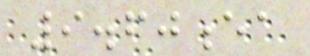9.60ea
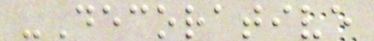-Decorative
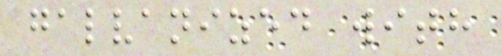galvanized with
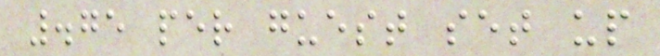.75 per guest set up
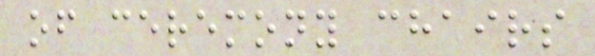of ceremony chairs
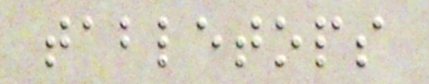tabletops
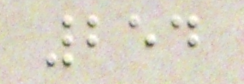254
